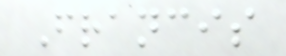Francis
